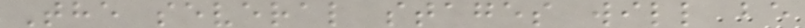The several stages will be
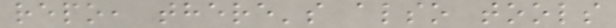repo, there's also tools
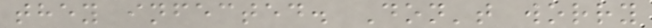they infected. Don't worry
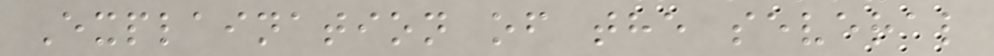Explaination of the several
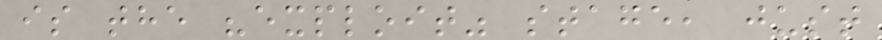is the "exploit" stage, just
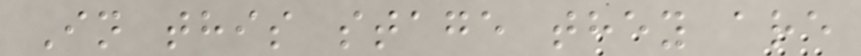In this stage they are
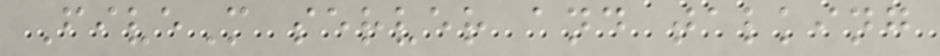FiveM server and talking
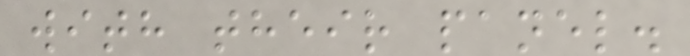with their panel.
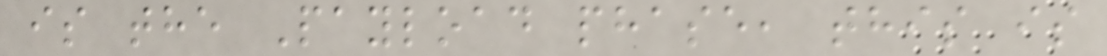is the Payload phase, this is
